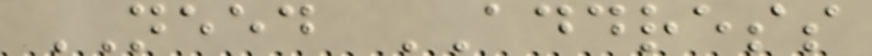NEED ADDRESS
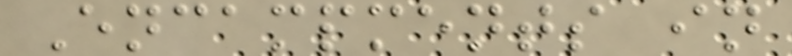Encampments in
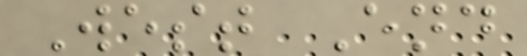West End
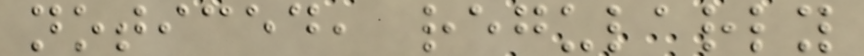noticed, regularly
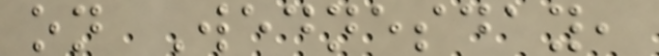on Wednesday,
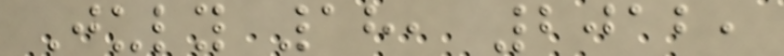July 18, 2012,
